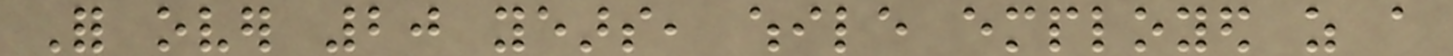For over 20 years, while employed as a
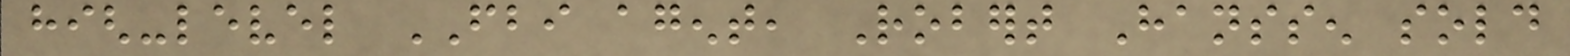high-level FBI agent, Robert Hanssen sold
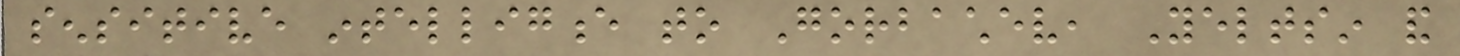sensitive intelligence to Gorbachev, Yeltsin and
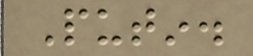Putin.
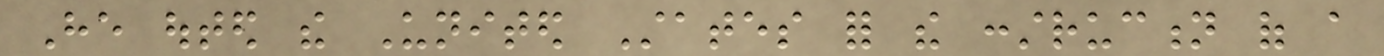He outed the United States for the construction of a
